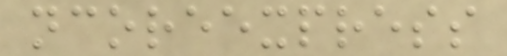ncoreexpress
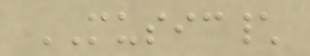MUSIC\
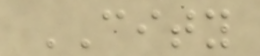CITY
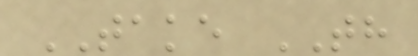TAKE TH
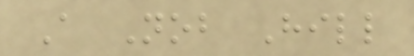A Nob Hill
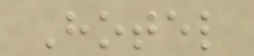Hotel
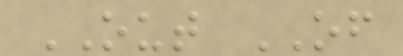OUT OF
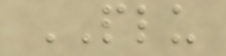PLU
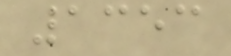1353
